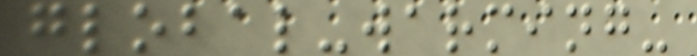global-warming-
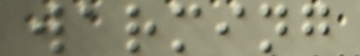warming
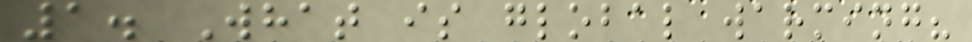1. What is global warming?
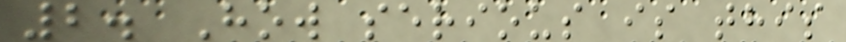2. How serious is this
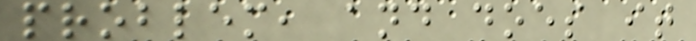problem, and does it
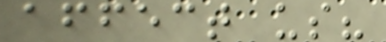affect us?
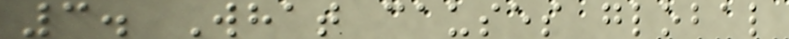3. What causes global
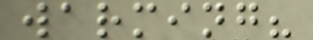warming?
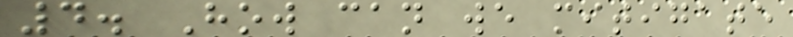4. How can we mitigate
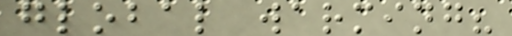global warming?
